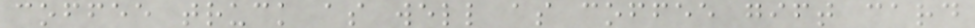coffee truck as well as coffee gift card
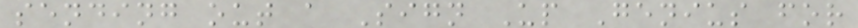sending out a Sign Up Genius for
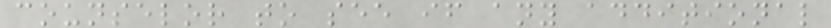counselor to see if any additional
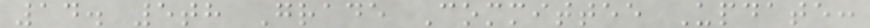14. 5th Grade Committee Update:
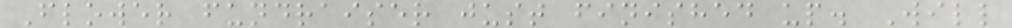Flower fundraiser just finished up. Will
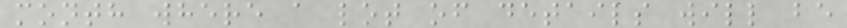month where a lot of details will be
